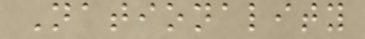Nationality
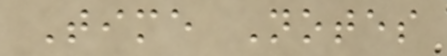Time Notes
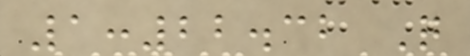1:22.32 Q
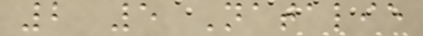2 5 Natalie
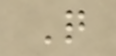Q
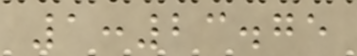1:23.75
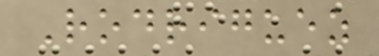Rodriguez
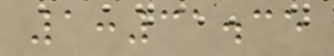1:31.35
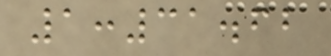1:31.62
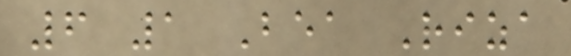6 1 Bea Riza
